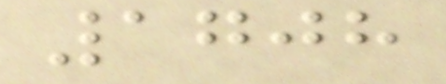1708
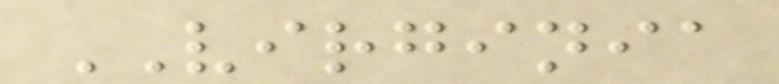VIRGINIA
